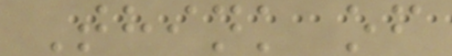Think of
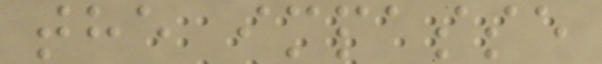the impasse
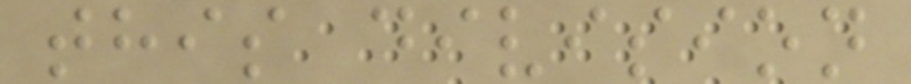this division
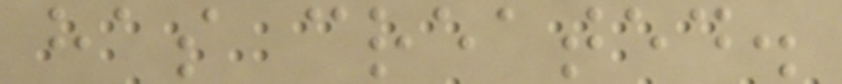has created.
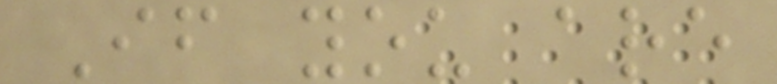If you are
